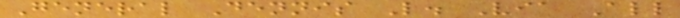General Dennis L. Via All
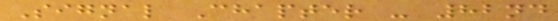Signal Chapter - 82nd
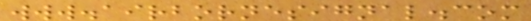www.airbornesignal.com
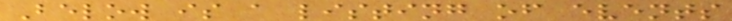Below is a listing of events
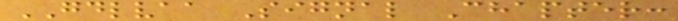GDLVAA Signal Chapter:
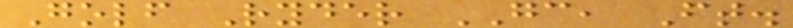Golf Ryder GC, Ft.
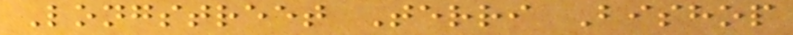Longstreet Terri Bishop
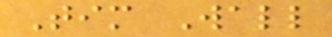Tim Wall
